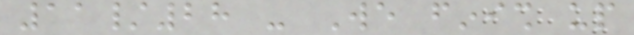11/28 - We finish up
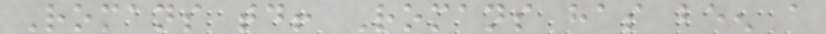Romans today! Romans has been a
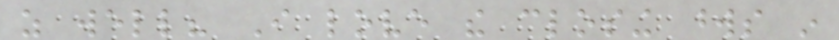as well? I love the closing words in
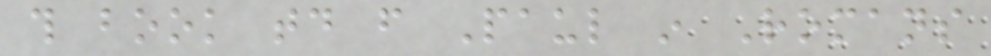this book today from Paul in Romans
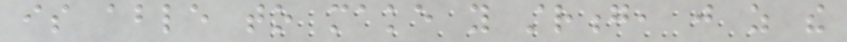is able to make you strong, just as the
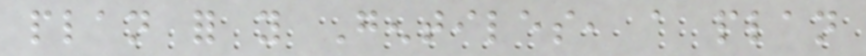plan for you Gentiles, a plan
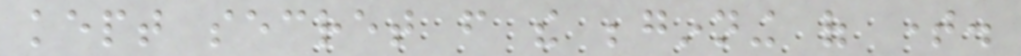kept secret from the beginning of time.
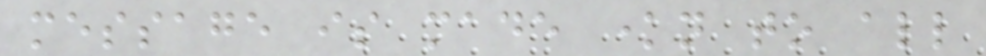message is made known to all
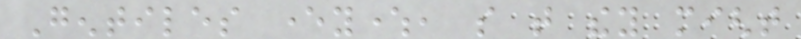Gentiles everywhere, so that they might
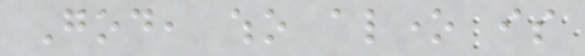God, who alone is
